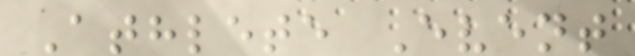Athlete Event
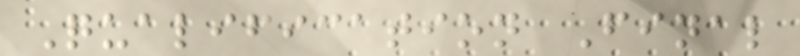Qualification Final
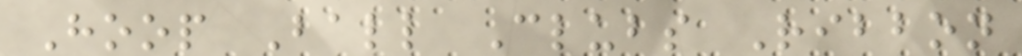Hoop Ball Clubs Ribbon
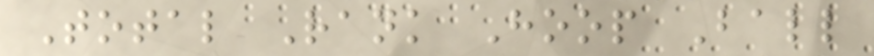Total Rank Hoop Ball
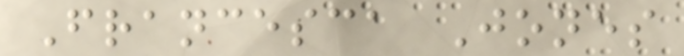Francesca Jones
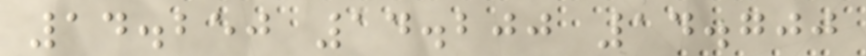14.250 14.200 14.700
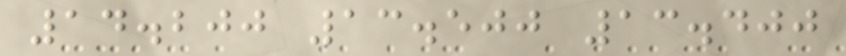14.200 13.500 13.400
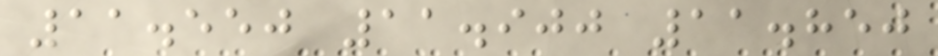11.550 11.900 11.850
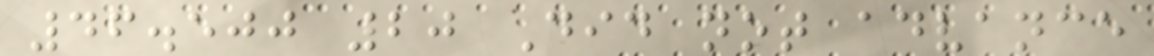46.500 20 Did not advance
